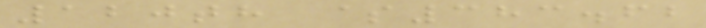120th $383.62
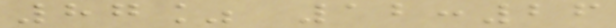87% 12:26
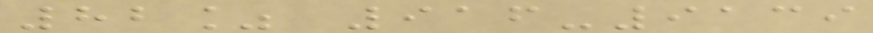82% 916-9139
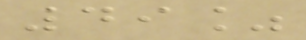49%
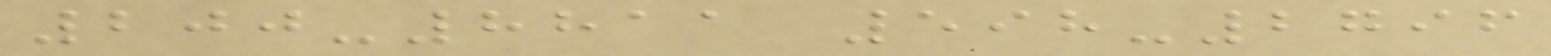200-8811 598-2796
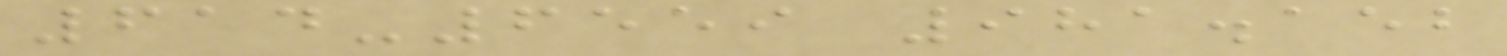614-6559 981.152
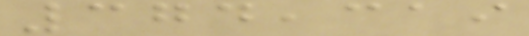374,319
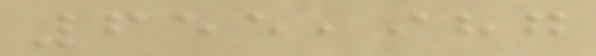655,987
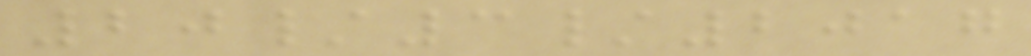20/3/2017
